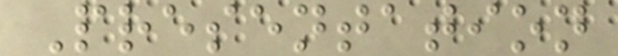Presentation
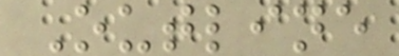Outline
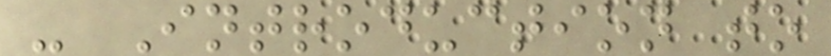- Introduction to
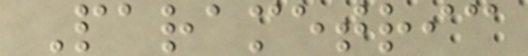Parametric
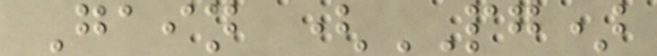Gain (PG)
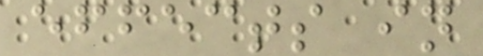effects in
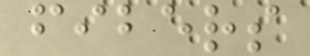fibers
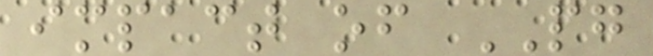impact of PG
